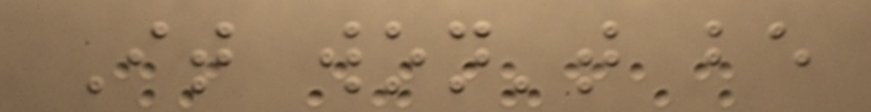It won't be
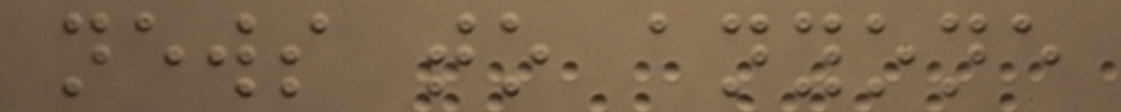news to anyone
